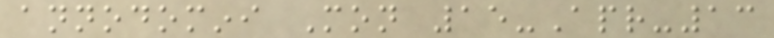annodomini Mon 15-Apr-13
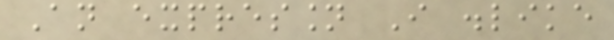An expression I dislike
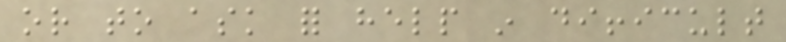or to ask for help in difficult
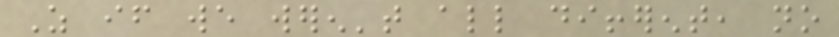As if we weren't all different, no
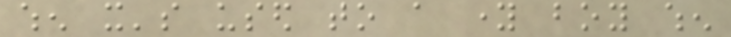when it's used to a young boy when
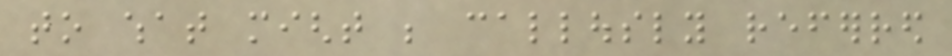to what might be callously referred
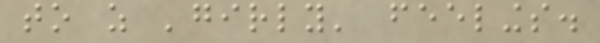to as 'girly' feelings.
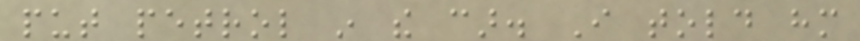put petrol in the car. I told him
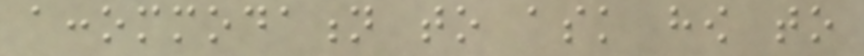accommodation to ask how to
